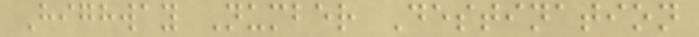Highway Number Destination
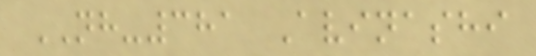NH-381 Avinashi
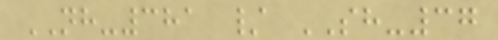NH-381 / SH-37
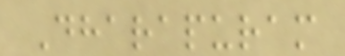Dharapuram
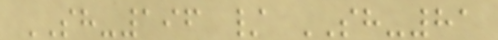SH-196 / SH-81
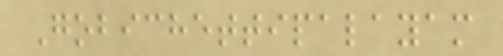Gobichettipalayam
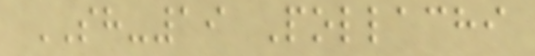SH-19 Pollachi
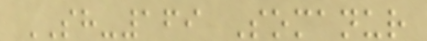SH-169 Somanur
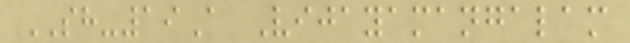SH-19A Vijayamangalam
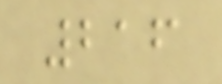216
